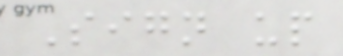Sign up
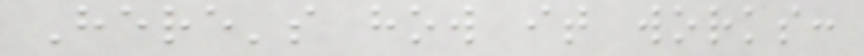Here's how it works:
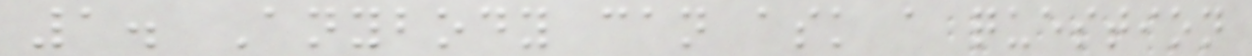1. Anybody can ask a question
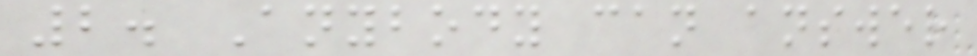2. Anybody can answer
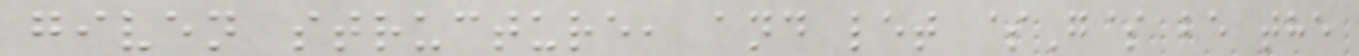given structure, and let $G$ be the
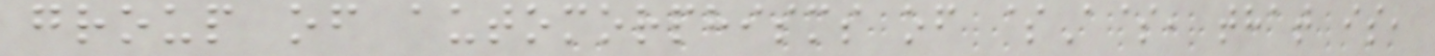group of automorphisms of $A$, that is,
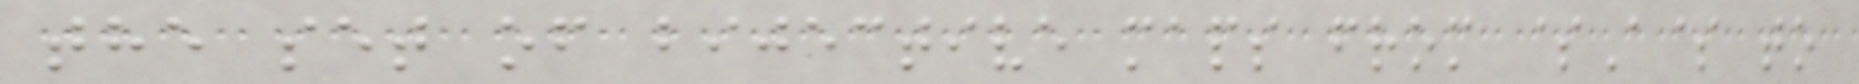the set of bijective maps from $A$ to
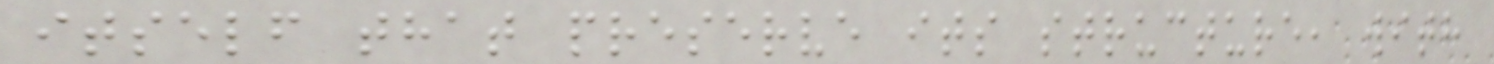itself that preserve its structure, with
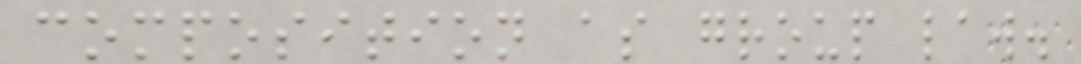composition as group law.
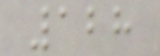128
